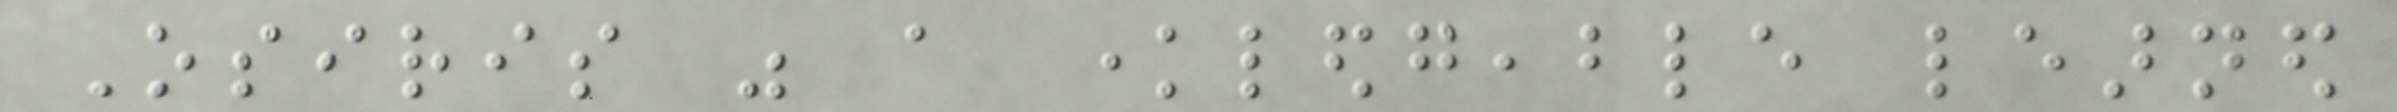Osiris was a knowledgeable learned
